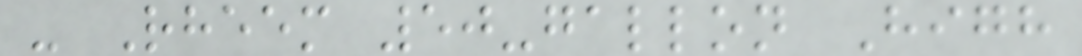- Rheem 50-gallon High
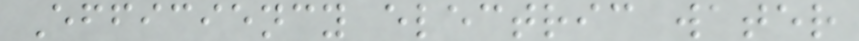Efficiency electric water
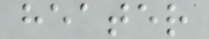heater
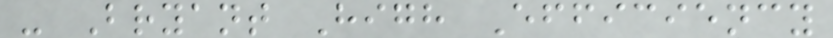- Bryant High Efficiency
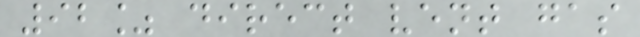92% direct vent gas
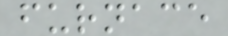furnace
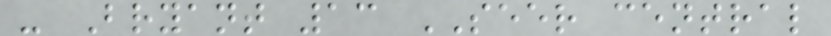- Bryant 13 SEER central
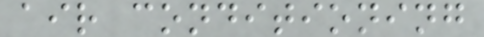air conditioning
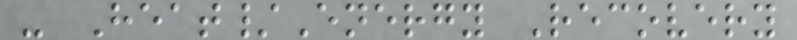- Heat/Energy Recovery
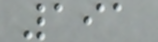191
